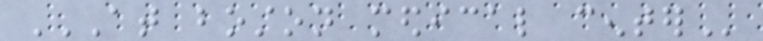AT BOSTON MEDICAL CENTER
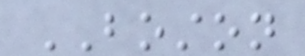BOSTON
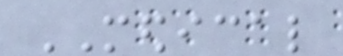MEDICAL
